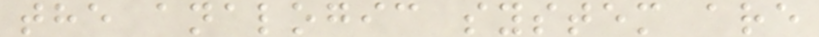the analogic system are
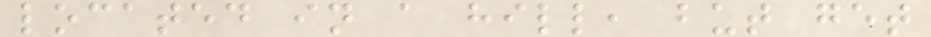located in a hill, but get
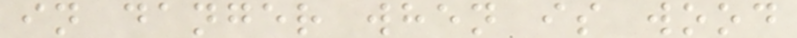in danger when is wood
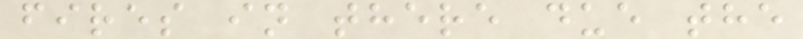fires in there due the
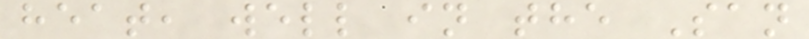heat, well in the San
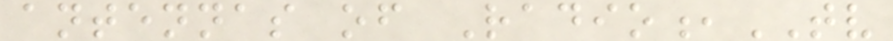antennas of Radio,TV
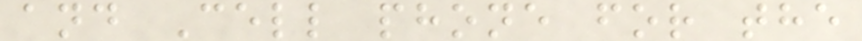and Cell phone for the
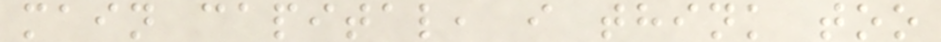main capital, i think too
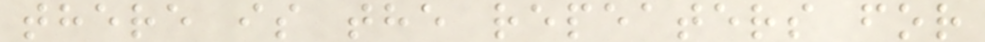there is the repeaters for
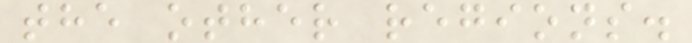the other regions.
